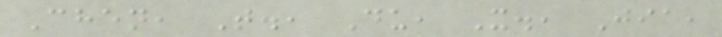Chen, T., Du, X., Jia,
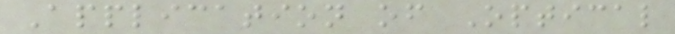Application of Optical
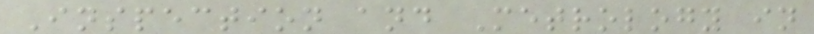Inspection and Metrology in
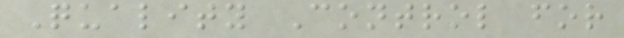Quality Control for
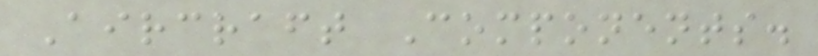Aircraft Components.
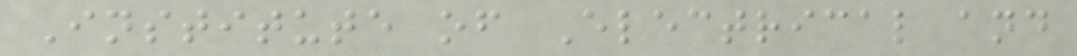Institute of Electrical and
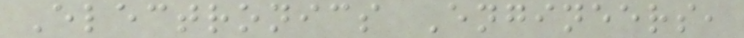Electronics Engineers,
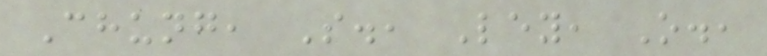Chung, S., Ley, O.,
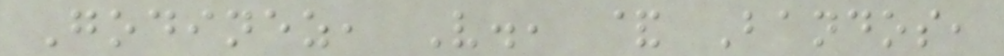Godinez, V., & Bandos,
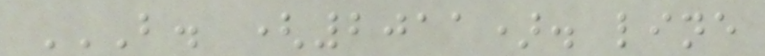B. (2011). LINE
